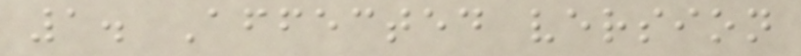1. Affected version
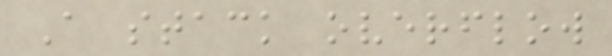A stack overflow
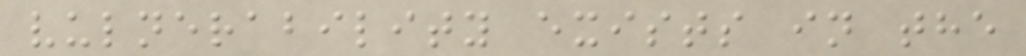vulnerability exists in the
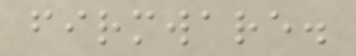firmware.
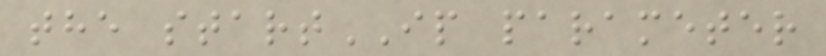the startIP parameter
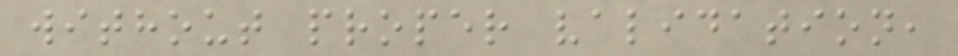without proper validation,
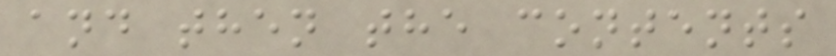and then the contents
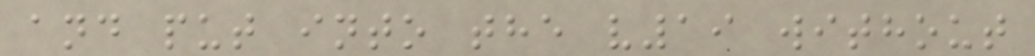and put into the v19 without
